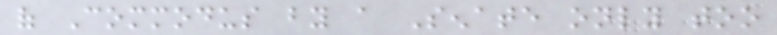of Commodus by a Senate only too
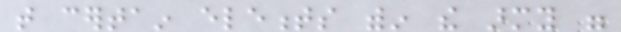that certain elements within the army were
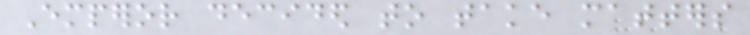Emperor decided to take matters
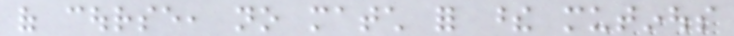of course, no match for these mutinous
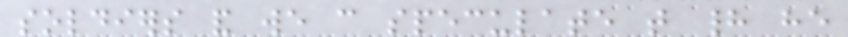soldiers and we can speculate that had he
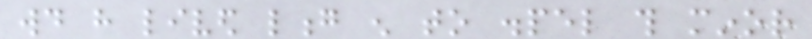would have lived long enough to dispel this minor
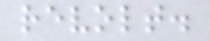revolt.
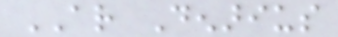AR Denarius
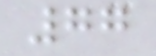77
